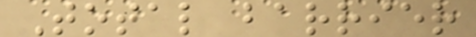Total barrier
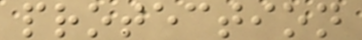protection
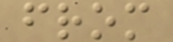from
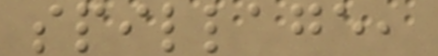spillage,
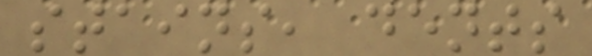stains, dents
